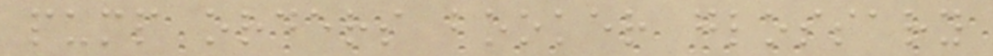pump orders booker glossary
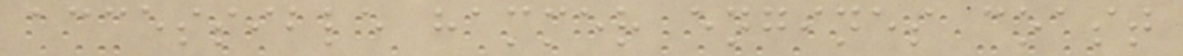accessible hammer engines coast
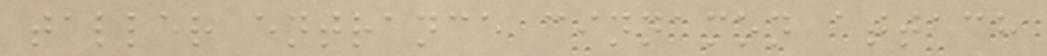taller entrance cinnamon attach
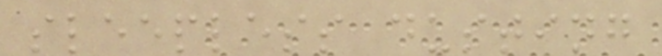sleepless dusting
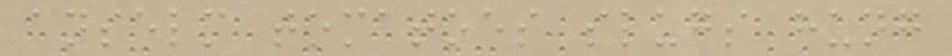anselm tomatoes slugs hung
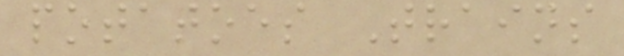potatoes Trains
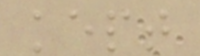kept
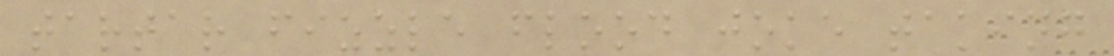tartar fizzle flood joke taking
